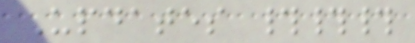Updates ###
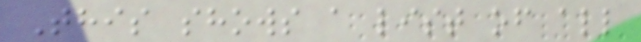This shows a list of all
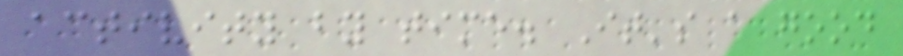activity by time. It's a good
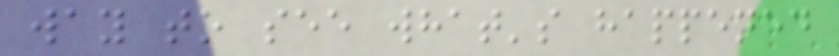way to see what's happened
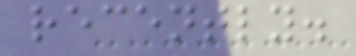recently.
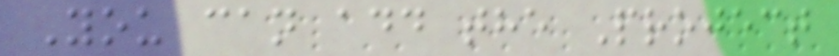You can add the Project
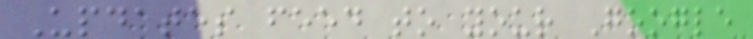Updates feed to your Google
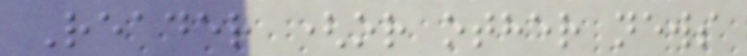Reader (or other news
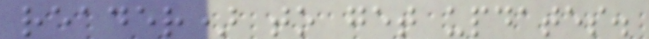reader) to get updates.
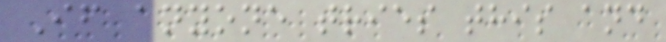If anyone tries this and
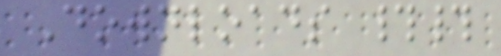Downloads ##
